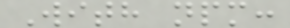With npm:
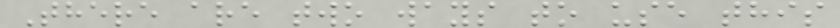There are two ways to use this
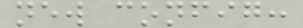new config:
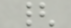{
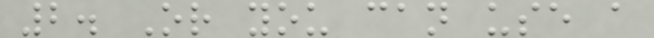2. Or you can use a
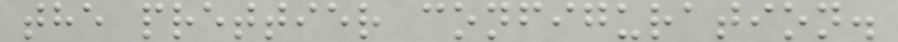the prettier configuration.
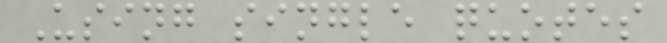Using single quotes
